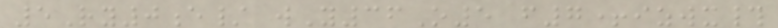5Ry0e/ wY36O5 f7+izwx#
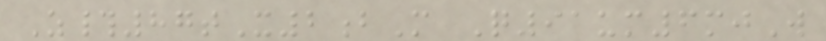Z#87tX2bM Q91um6mjW
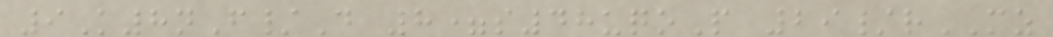9K8nF/D 8=s48uqoP 29/rMZ
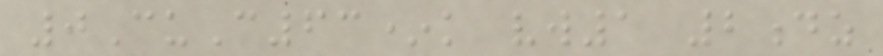0CuC63*k vw1 2dz
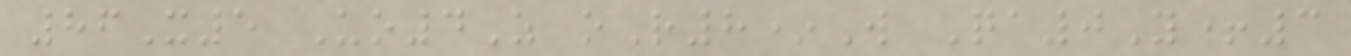86X5 Uo4Z oR8*W Qa0Y+3
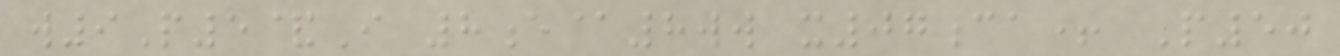w9P5&I 8e@8ww x07ca+ P50
